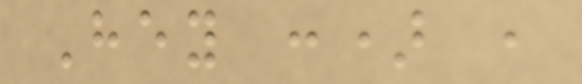Hey :) ,
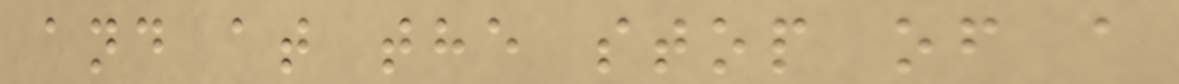and at the stop of a
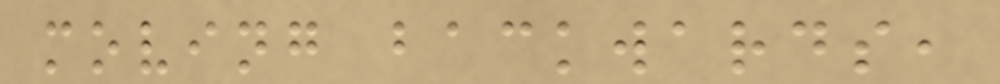moving backwards,
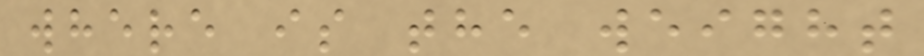where is the weight
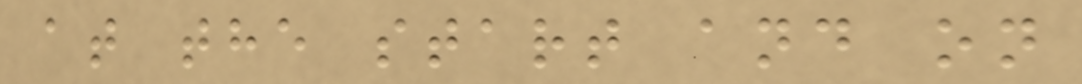at the start and on
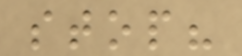stop?
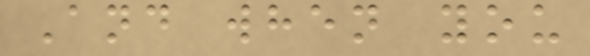And when you
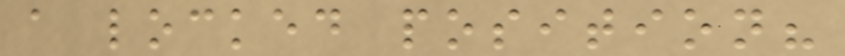a locked position?
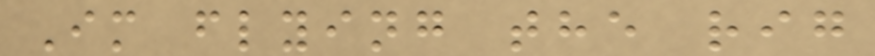Im flying the rig
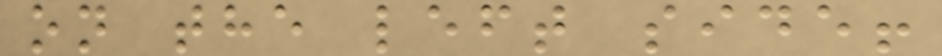on the left side!
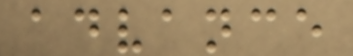advance
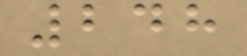248
